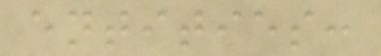entities:
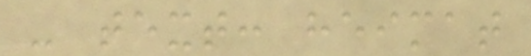- text: heimat
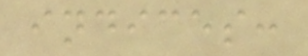indices:
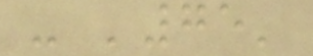- '75'
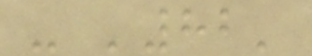- '82'
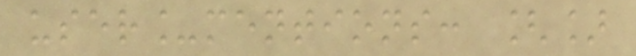user_mentions: []
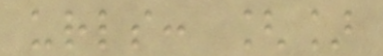urls: []
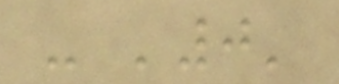- '0'
